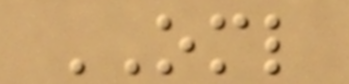OML
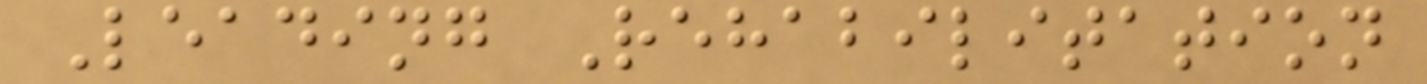Leading Rehabilitation
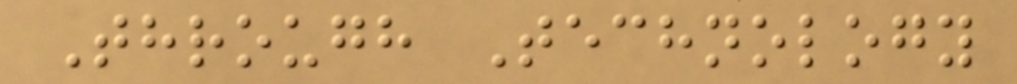Through Technology
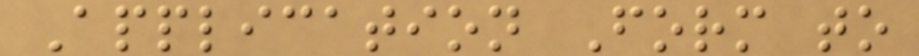Application Form to
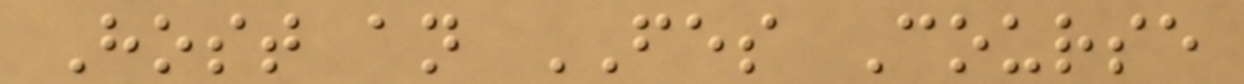Host an FES Course
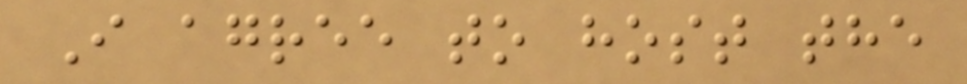I agree to host the
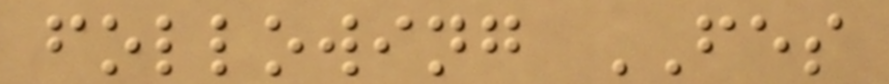following FES
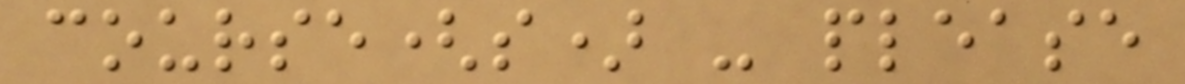course(s) - please
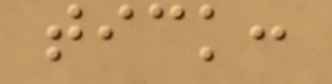tick:
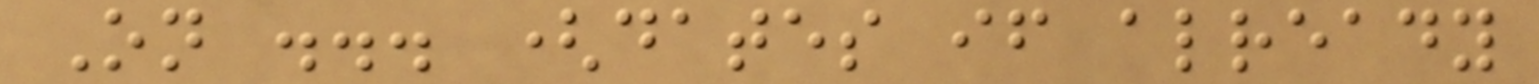On ... (dates if already
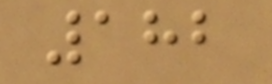182
